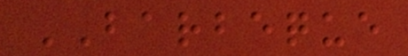BARBEQUE
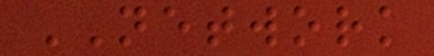NETWORK
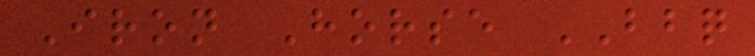Iron Horse BBQ
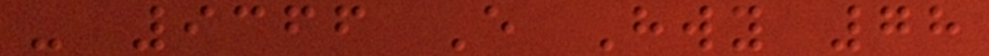- 9366 E Hwy 78
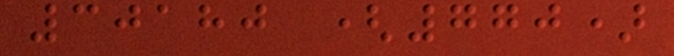30180 (770)
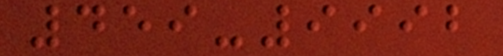459-9992
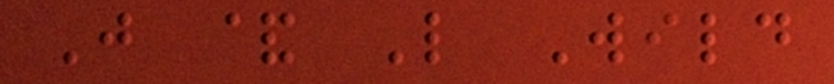J & L Wild
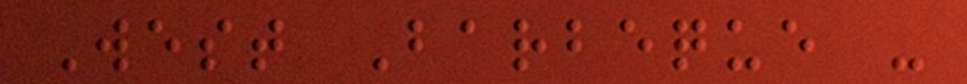West Barbeque -
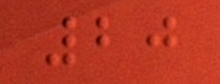20
